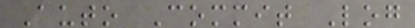Auto Commit Log
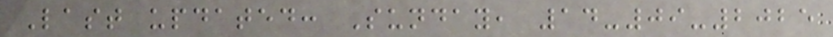Last updated: Sunday, 14-09-2025
